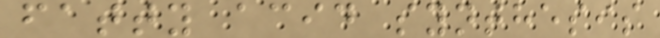fatty acid synthesis
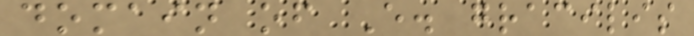domain of E. gracilis
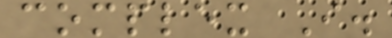complex I.
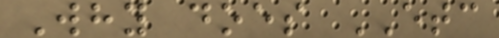Why does ETC
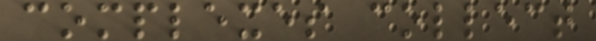complexes collect
